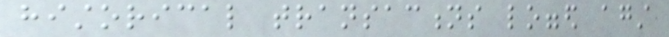historical transactions logged against
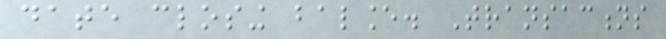date closing balance. Transactions
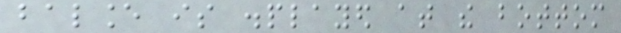balance is displayed at the bottom
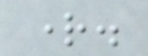right.
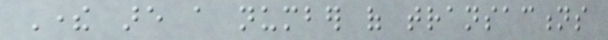There are a number of transactions
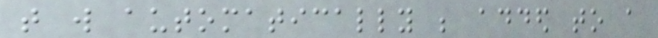that will automatically be added to a
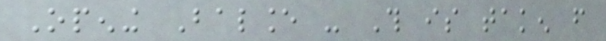Opening Balance - This is taken from
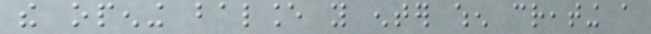the opening balance you enter when creating a
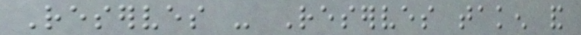Reserves - Reserves taken and
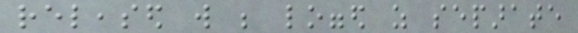released will be logged as separate
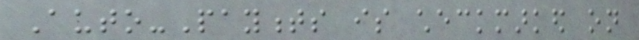Auto-Payments is checkmarked on
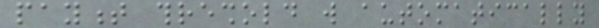payment threshold will automatically
